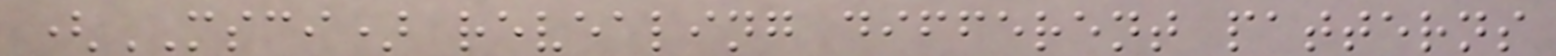(MSCI) revealing different patterns
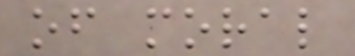of moral
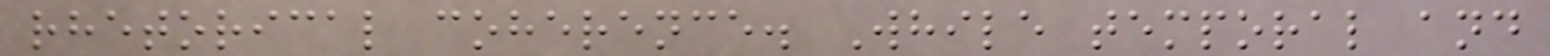rhetorical coherence. While temporal and
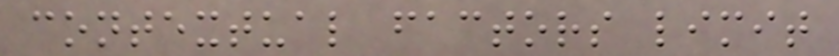contextual factors limit
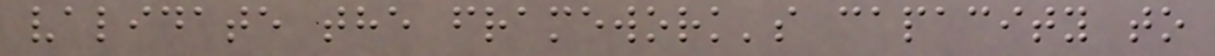validate the framework's capacity to
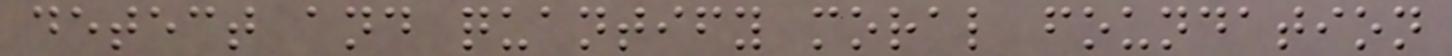detect and quantify moral foundation
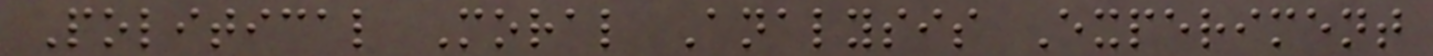Political Moral Analysis Experiment
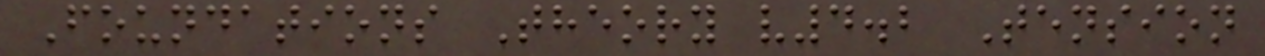Foundations Theory v4.2 Tension
